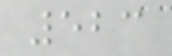523
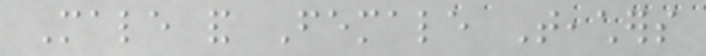Male and Female Teachers
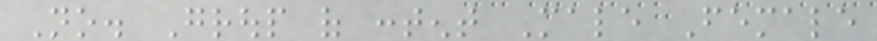No. Group of content Male Female
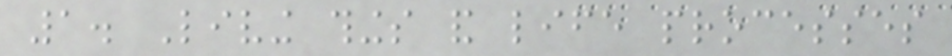1. Living things and life processes
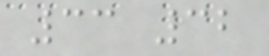33 32
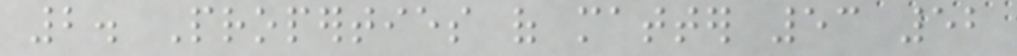2. Properties of matter 53 52
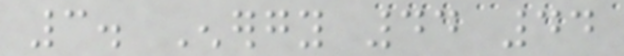3. Energy 44 44
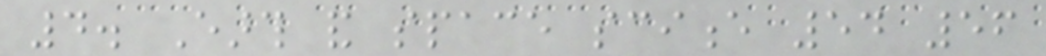4. Earth and space science 54 56
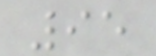95
